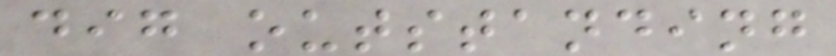dig outstanding
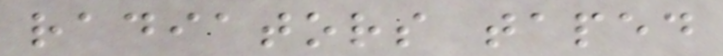radiators taped
